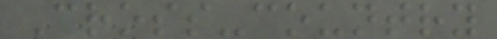Cross-country
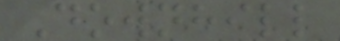Downhill
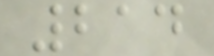214
